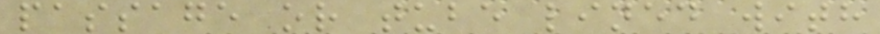passage or tube lined with
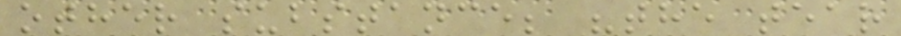other substance; "the tear
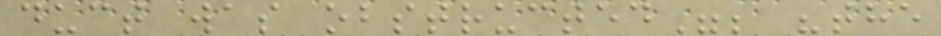duct was obstructed"; "the
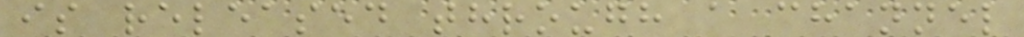is released through a channel
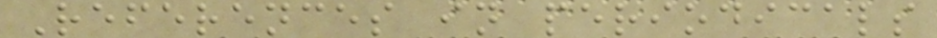References in periodicals
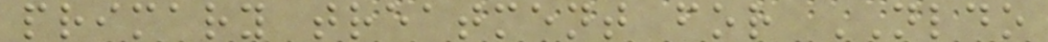primary treatment for NLDO
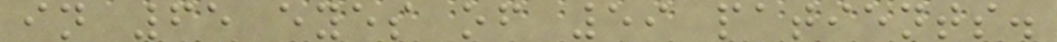in 65 eyes of 59 patients.
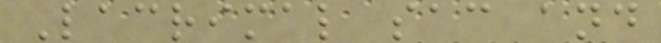Lacrimal sac and
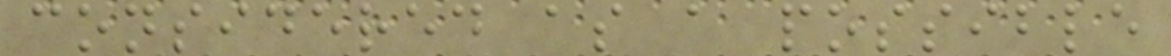considered as a possible
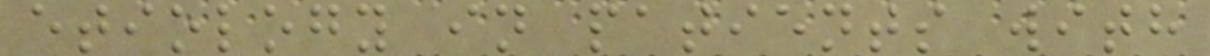etiology in patients with
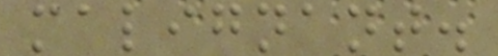malignant.
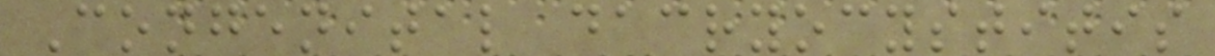Congenital dacryocystitis
